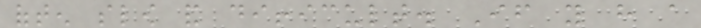often slow and difficult. If you have a
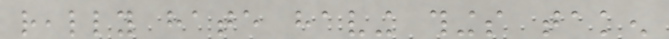really hate having things taken
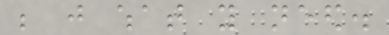be just what you need.
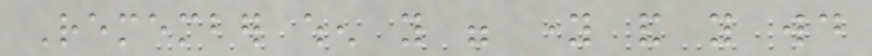Remember when you were young and you would
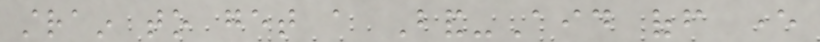strain to get a Band-Aid off ever
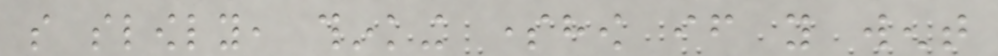so slowly, thinking somehow if you went
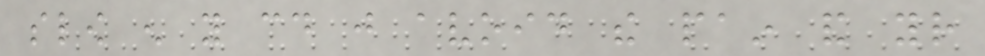slow enough you could just avoid the pain and your
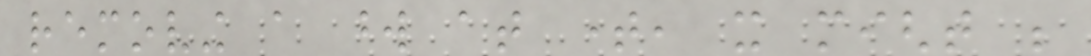removing a word at time, it might be
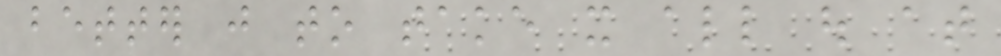better just to take it all out at
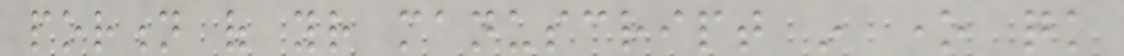portion of your manuscript in one quick
